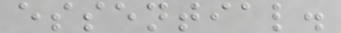essential.
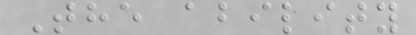The ability
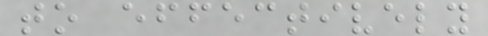to effectively
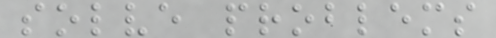solve problems
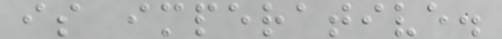is imperative.
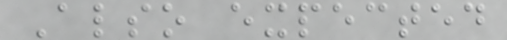Also expected
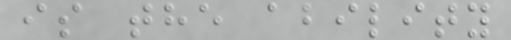is the ability
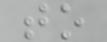to
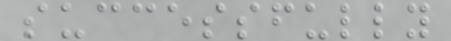successfully
